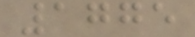1775
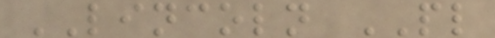LINCOLN PL
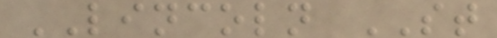LINCOLN ST
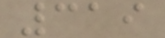319
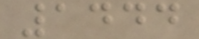1444
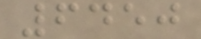6450
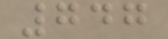747
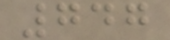747
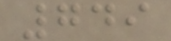749
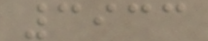3933
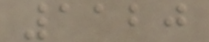1120
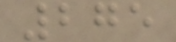275
